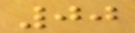00
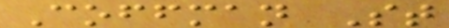Coffman St
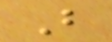B
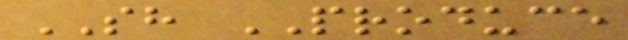SH PRODUCE
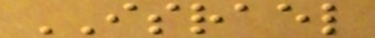ISRAEL
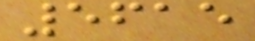5615
